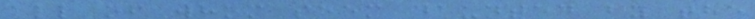all of whom seem daunted by the
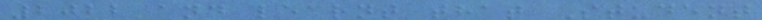2022 and learnt that Student
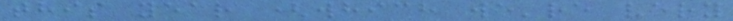this year (which we're very
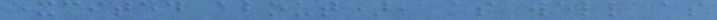excited about), as well as
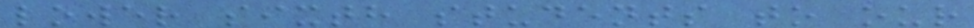lower sixth students to our
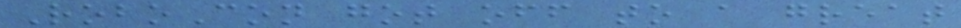RoboCon got off to a great
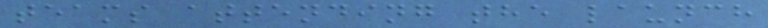teams attending the launch
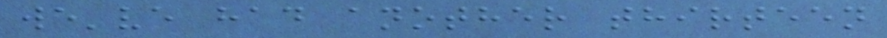we've had another thirteen
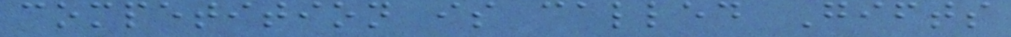competition is called Gifts
